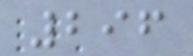296
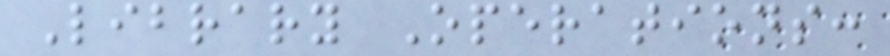Library Operations:
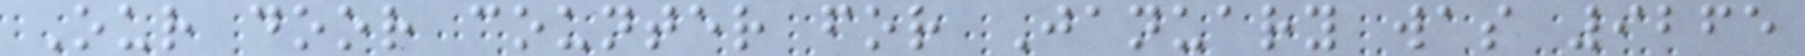Our door counter for January was 9265
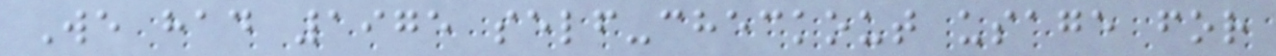We had 1975 self-checkout usage for
